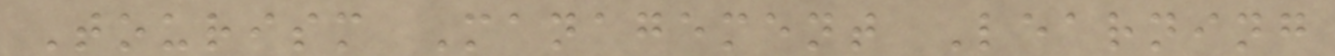Tourism Management Learning
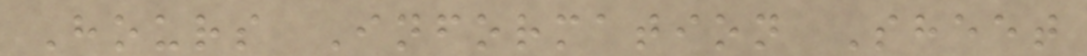Hours Information Sheet
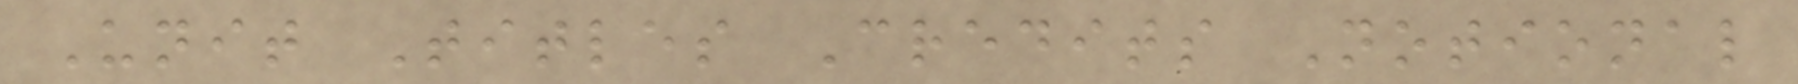Unit Titles Credits Notional
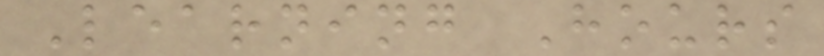Learning Hours
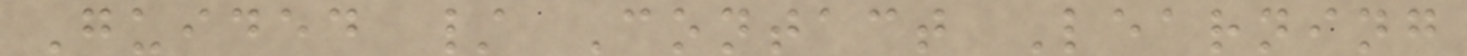Guided / Contact Learning
